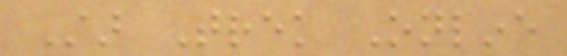Star Trek Online
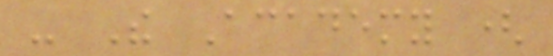- The Academy (
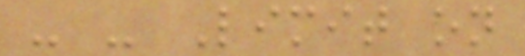- - Limit on
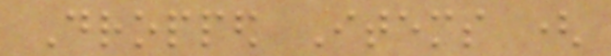Dropped Items (
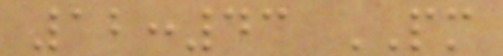12:43 PM
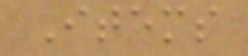Items
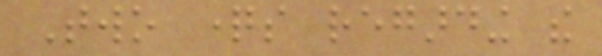Two questions regarding the
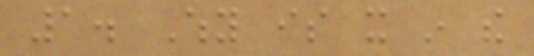1. Why is it in the
